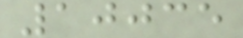10035
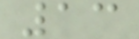13
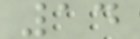14
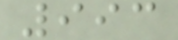993
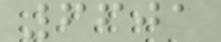6601
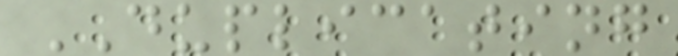DUPLICATING
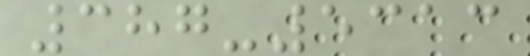387-5313
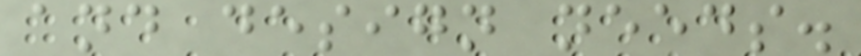and design needs.
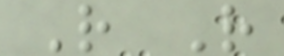R R
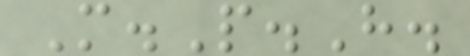M.P.H.
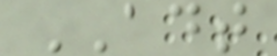ADT
